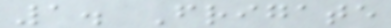1. Frigate
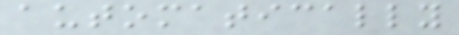automatically
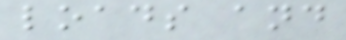loads and
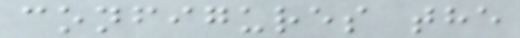configures the
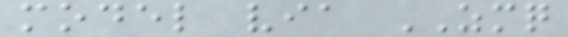model via ZMQ
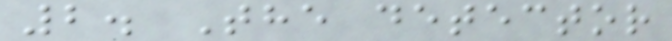2. The detector
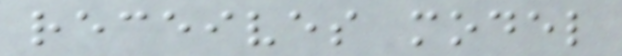receives model
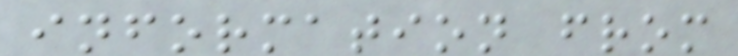information from
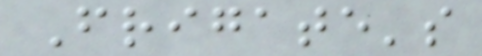Frigate's
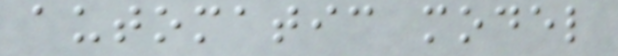automatic model
